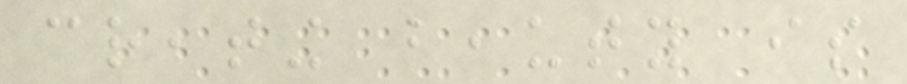creating beauty is
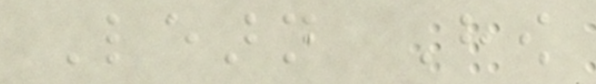Learn How
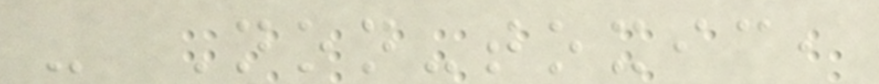- Non-toxic,
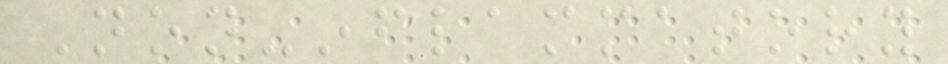Non-inflammatory
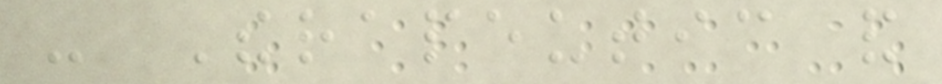- Therapeutic and
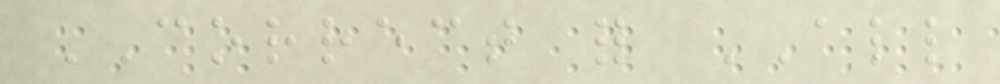CORRECT for ALL
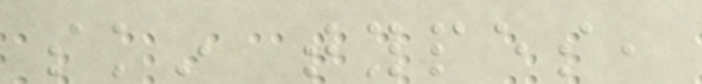skin types,
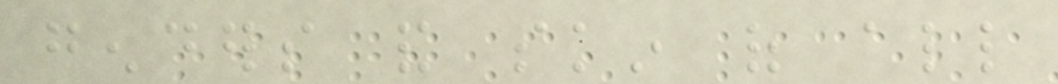genders and skin of all
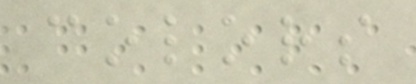colors
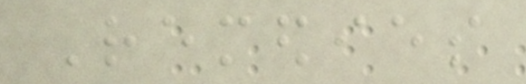Remedies
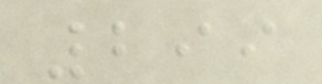299
